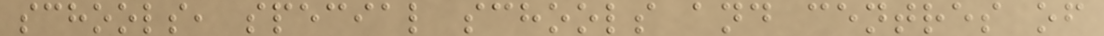schools, special schools and centres of
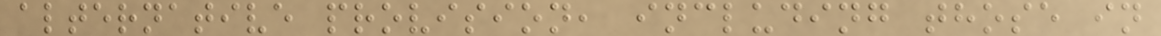alternative provision, including those in
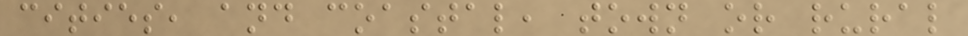cities, and coastal, town or rural
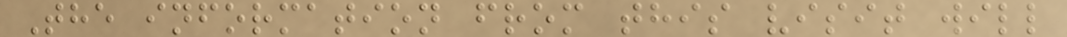The information from this visit will
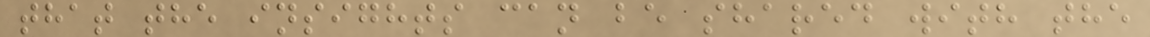that the insights can be shared with the
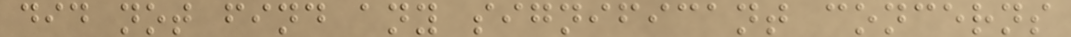did not find any significant concerns
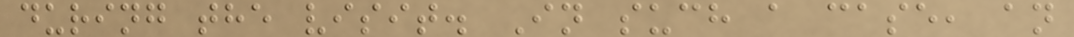during the visit. In such a case, an
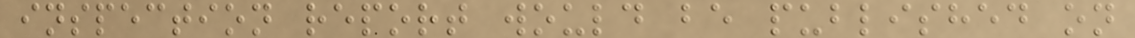inspection report would be published on
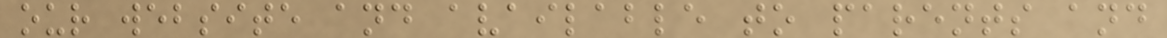our website and available to parents and
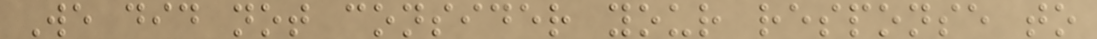We did not consider your response to
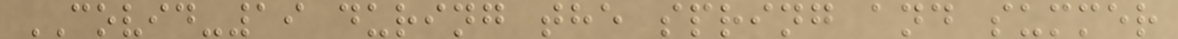COVID-19 during the spring and summer
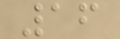16
